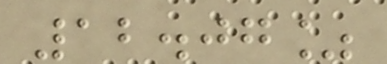12.07%
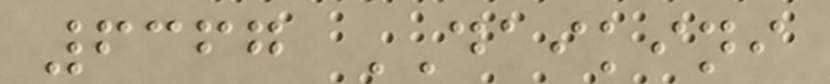6367 DAIKINI
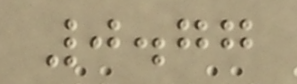0.77
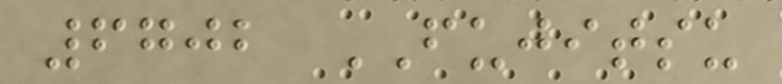6702 FUJITSU
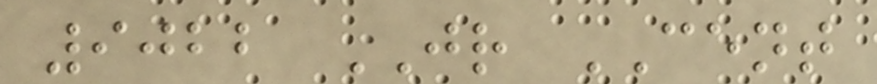9022 JR CENT
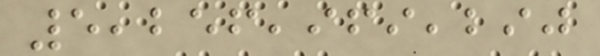5,256,969,290
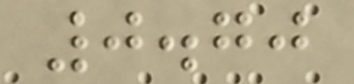0.70
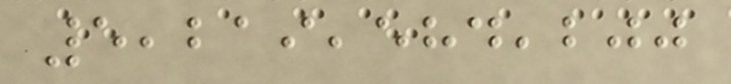5,219,584,200
